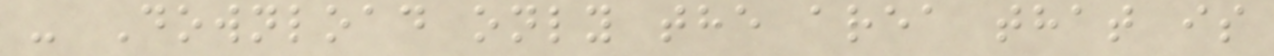- Download only the area that is
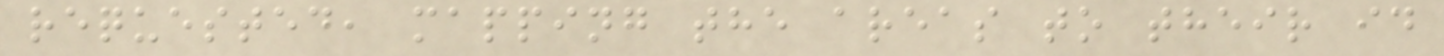requested, mapping the areas to their id
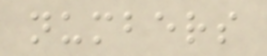numbers
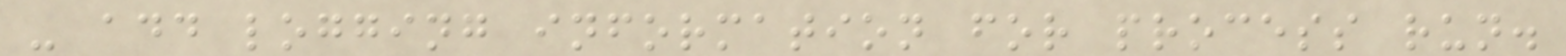- add logging information for process run.
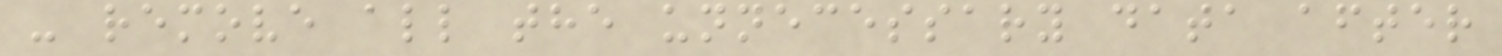- remove all the unnecessary data after
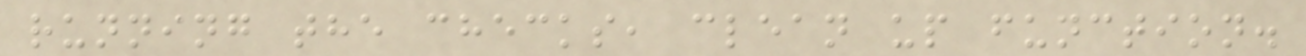running the checks, clean up function.
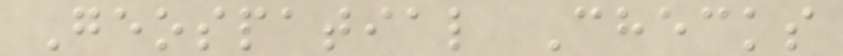Geospatial Checks
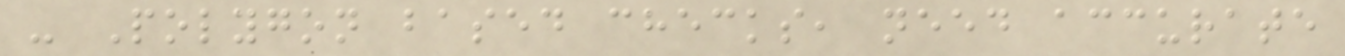- Polygon based checks, need accurate
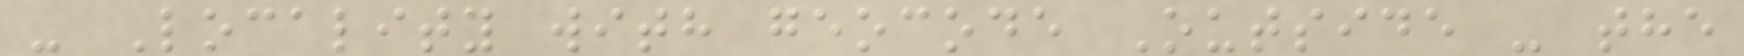- Locality with geocode Outside - the
